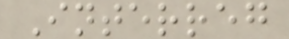Interreg
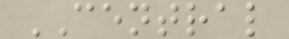CENTRAL
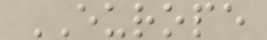EUROPE
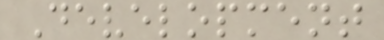Development
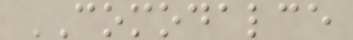COMODALCE
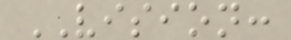VISION:
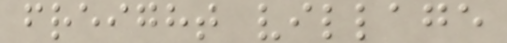freight village
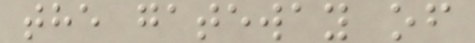the gateway of
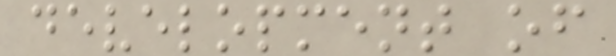development of
